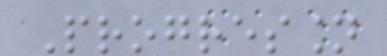Progression
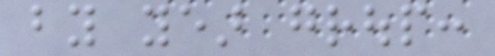by year group:
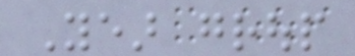Year group
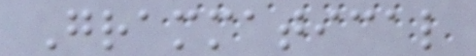Grammatical
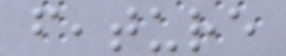feature
